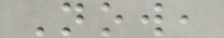Now,
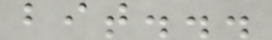bit...
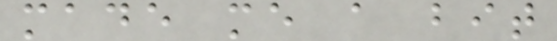made me a bit
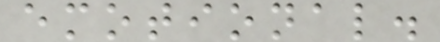emotional.
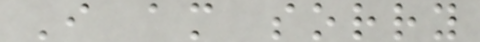I am sorry
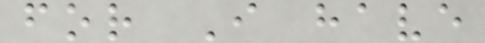for I have
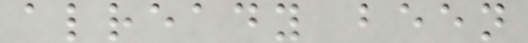already been
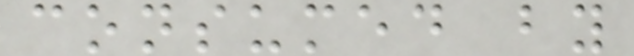consumed by
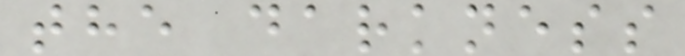the darkness
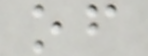of
